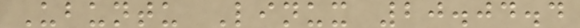Ubuntu Linux 20.04.4
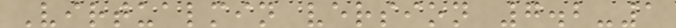Virtualmin version 7.2-1
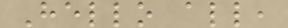Hello all,
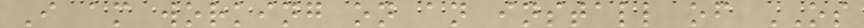I am working on an install of OS
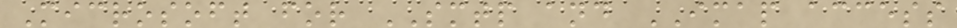Microsoft for SMTP and IMAP access
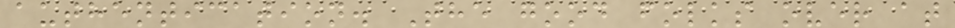authentication. The good folks over at
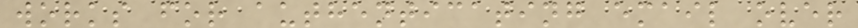works for authenticating email over
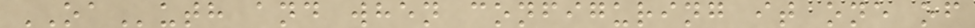OAuth and when configuring it one of
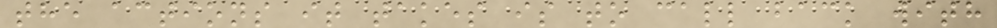the actions it takes is to call back with
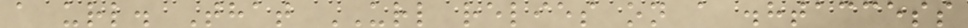a url. That URL relies on a .htaccess
